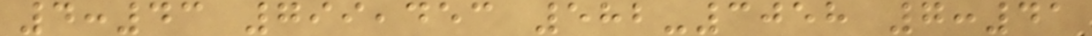4:43 799,453 582-3058 7:41
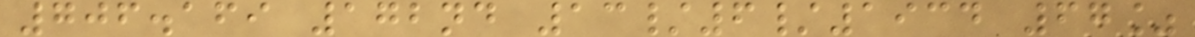706.169 172nd 13/6/1934 67%
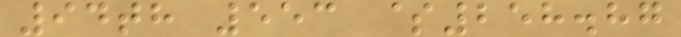94th 553 $258.87
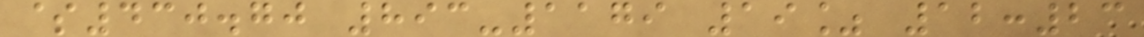$430.70 893-1179 19% 12:23
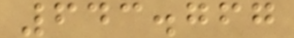643.767
